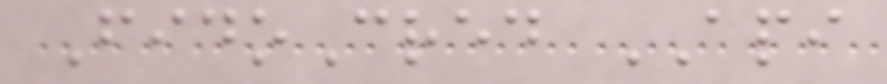FidoCred API
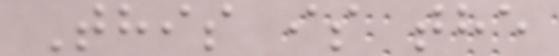This is the
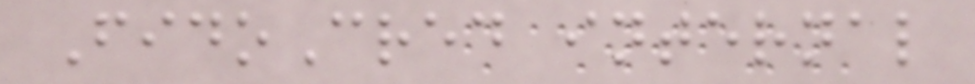FidoCred internal
